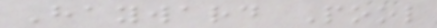Hayward Pool
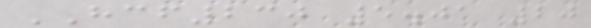HCF230 5.01 20
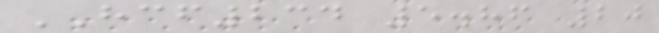HCF234 5.86 20
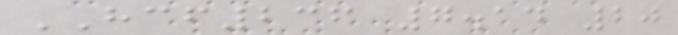HCF236 7.14 20
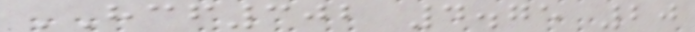HCF302 4.75 20
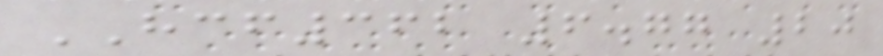HCF362 6.77 20
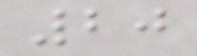20
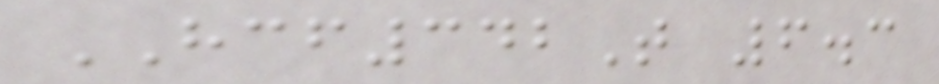HCF342T 6.3
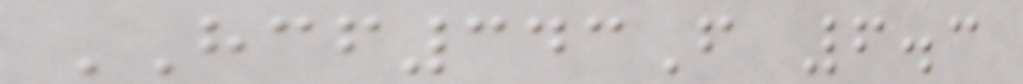HCF343F 6.3
